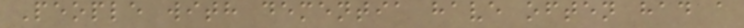People with dementia have often had a
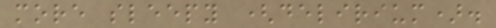more sleepy (delirium).
